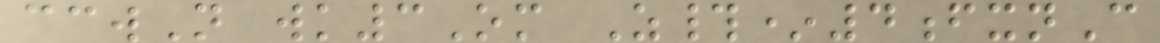ccwN wk3Om Z#*4fxnC
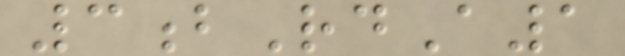3bRdA1
